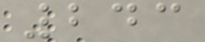243
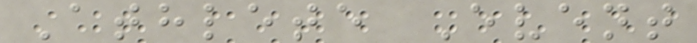Athlete Event
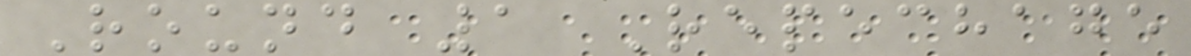Round 1 Repechage
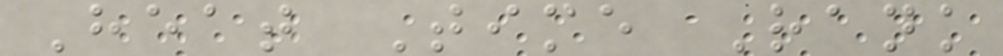Heat Time Rank
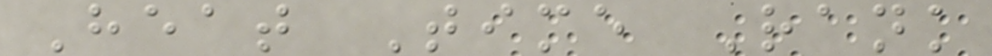Heat Time Rank
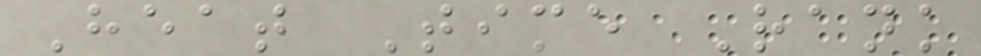Heat Time Rank
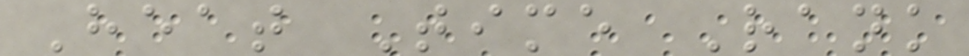Heat Time Rank
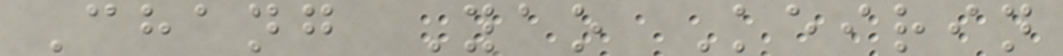Chang Yao Keirin
